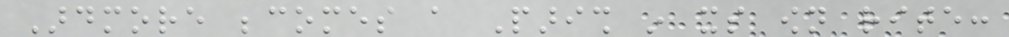Ardmore becomes a Parish in its own rite:
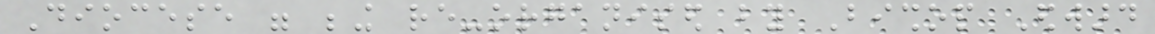Diocese were being re-organised by Bishop Edward
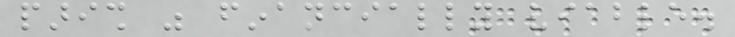parish was financially viable.
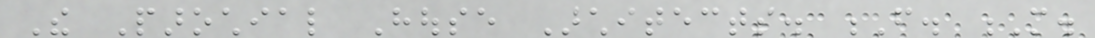The Parochial House Architects. F. M.
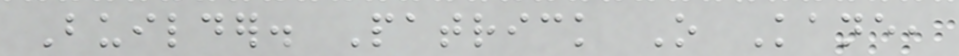Builder. Patrick O Kane,
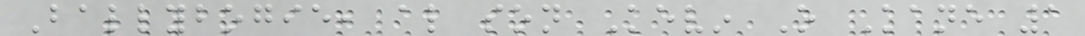Ballybogie, also son Kevin O Kane 1
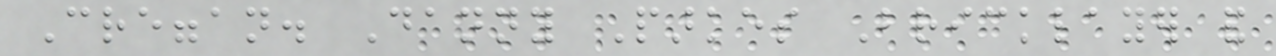Creggan. Danny Parkes Bricklayer and
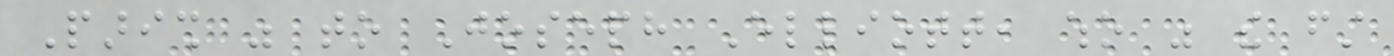Parish was to Joseph Elliott, who was the first
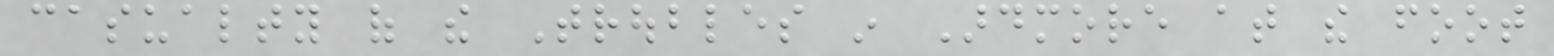casualty of the Troubles in Ardmore at the foot
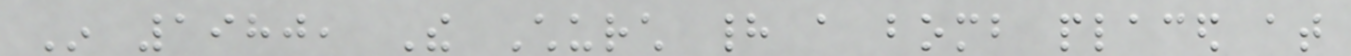In 1980, The Church had a bomb placed at
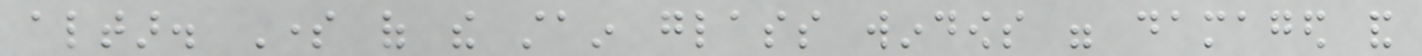altar. Some of the stain glass windows were damaged and
